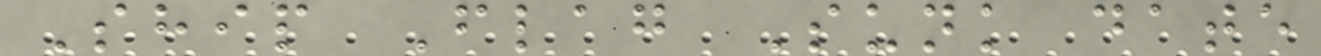Ship Flag Sunk date
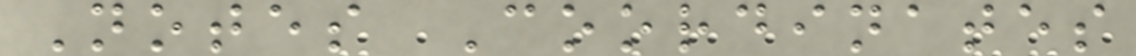Notes Coordinates
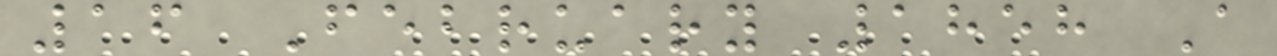16 February 1858 A
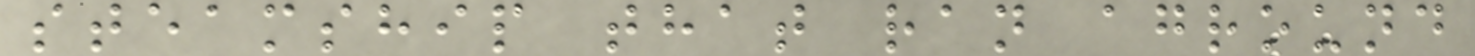steamship that ran aground
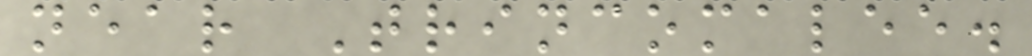near Trincomalee.
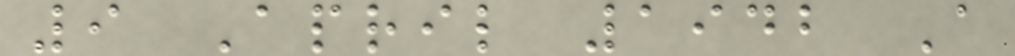9 April 1942 A
